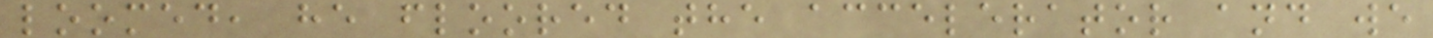loomed, he floored the accelerator and we
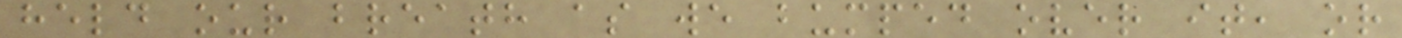held our breath as we bumped over it, or
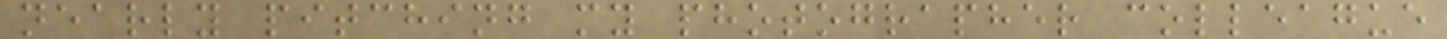nearly pitching my photographer colleague
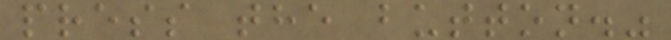press the button."
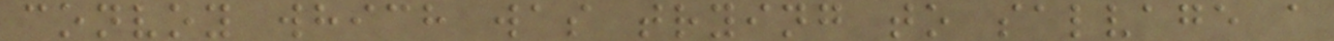convoy which was trying to salvage a
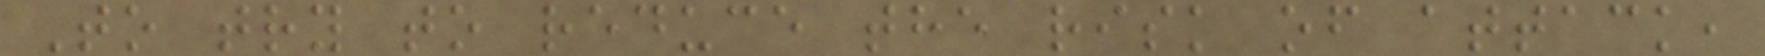To try to reduce the risk of attack,
